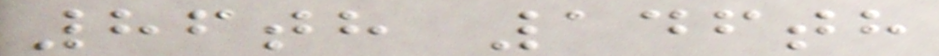86th 146th
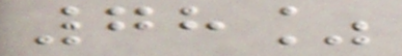78%
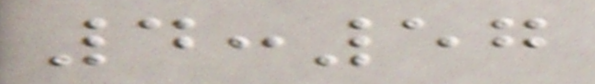4:57
